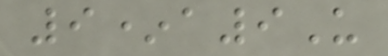9*a9U
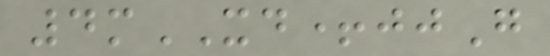4mXD+jjG
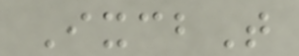IxcbT
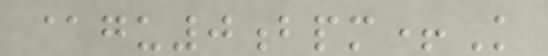@gu0bpm+K
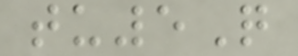tu5Q
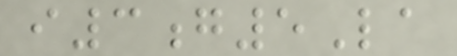i3g5La
